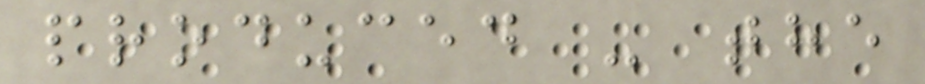produced - the
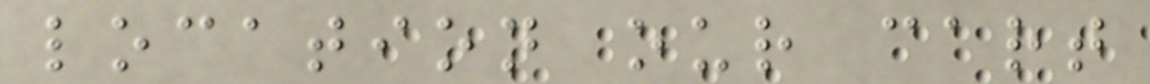location our cart
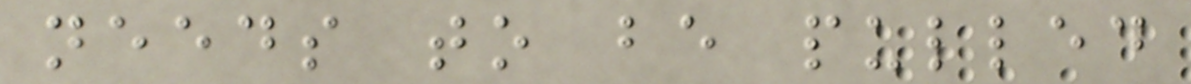needs to be pulled
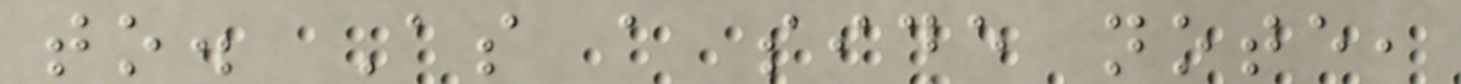to. As a side note,
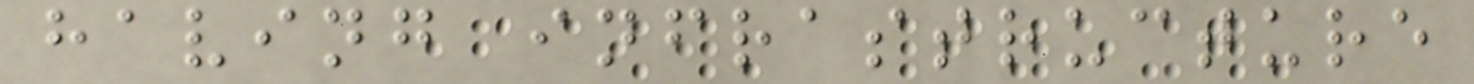having infrastructure
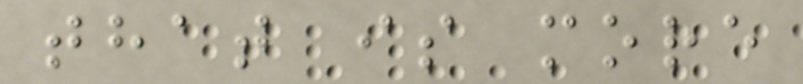that is more
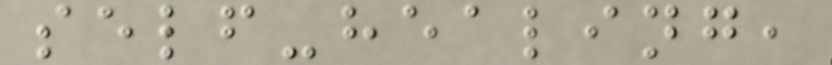self-healing,
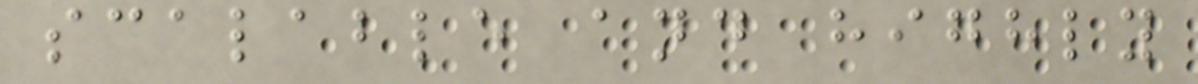scalable and highly
